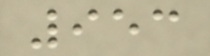953
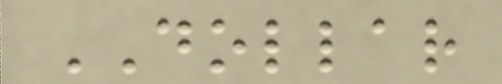DOLLAR
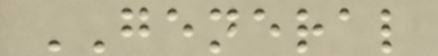GENERAL
